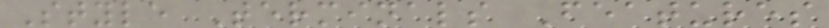Style Terminals Features
